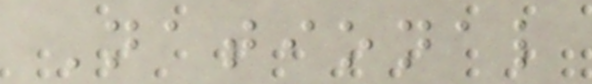National
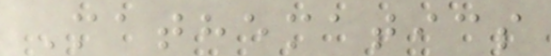Mathematics
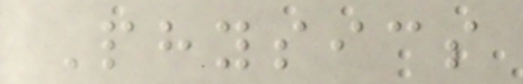Physics
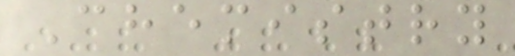Chemistry
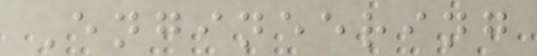Engineering
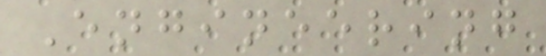Engineering
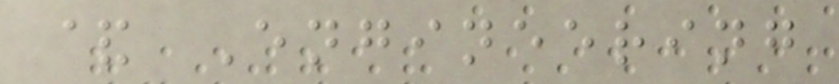& Engineering
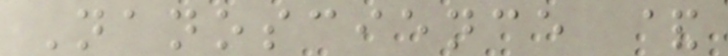Nanoscience &
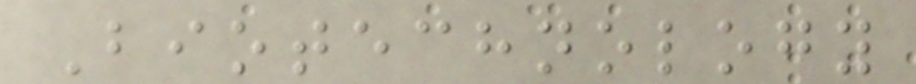Biotechnology
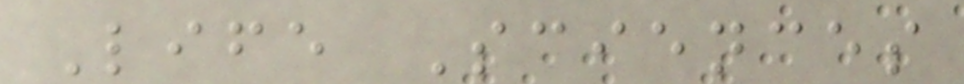Life Sciences
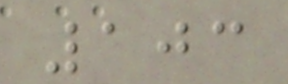103
